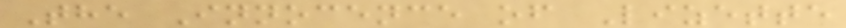The Innocence of Lizette
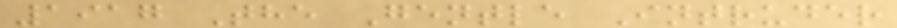1917 The Gentle Intruder
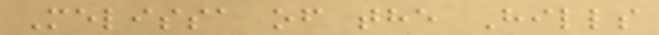Melissa of the Hills
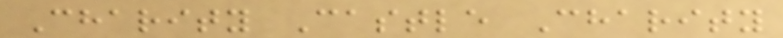Charity Castle Charity
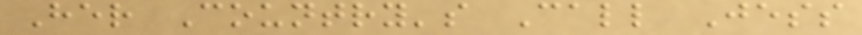Her Country's Call Jess
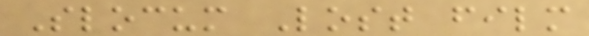Slocum Lost film
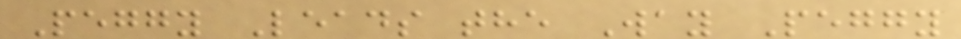Peggy Leads the Way Peggy
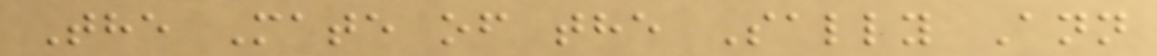The Mate of the Sally Ann
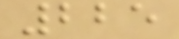225
